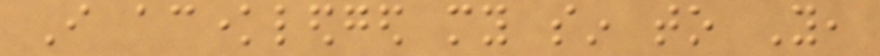I acknowledged my sin to You,
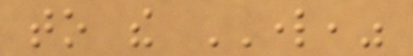to the LORD,"
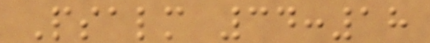Psalm 34:18
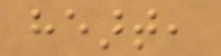heart,
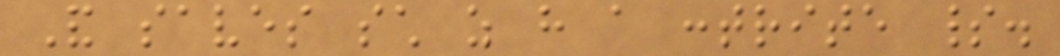And saves such as have a contrite spirit.
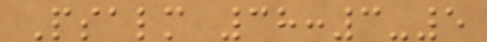Psalm 38:3-5
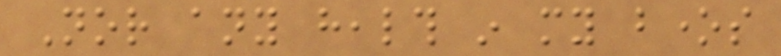Nor any health in my bones
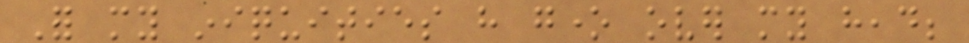For my iniquities have gone over my head;
